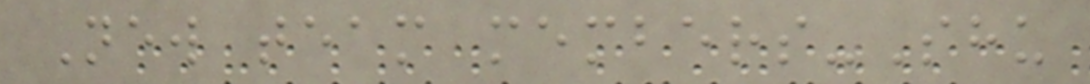New team members-Shu
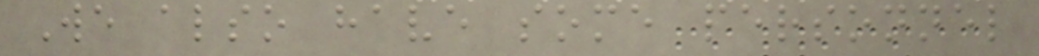We also have some personnel
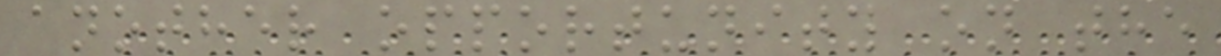another opportunity on the
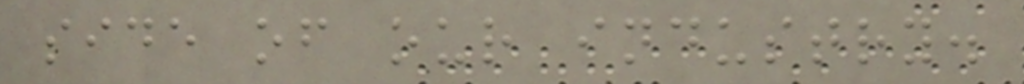side of our industry.
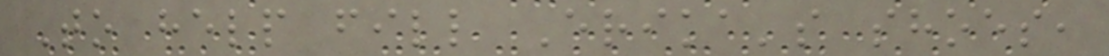To help fill Erika's shoes,
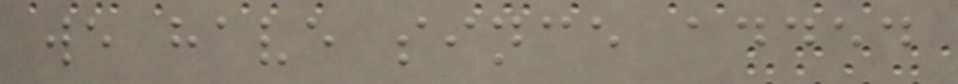we have since added
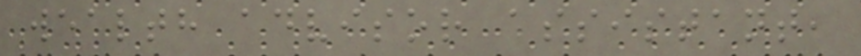wealth advisor assistant,
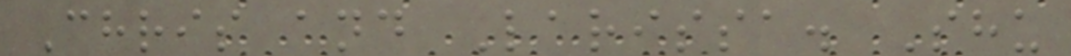Chris and Larissa. Shu
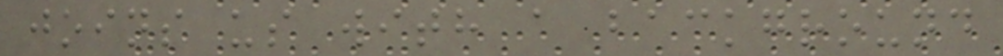joins us with a background
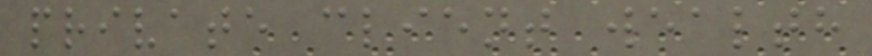private client wealth
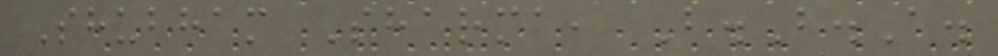Shubham Sharma, B.B.A.
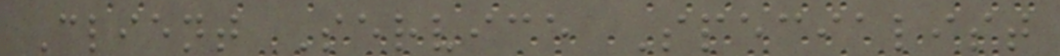Client Service Specialist
